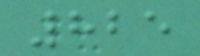825
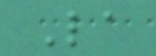La
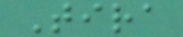Tira
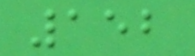152
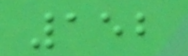152
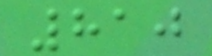810
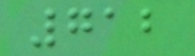712
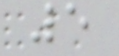5
